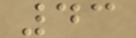43
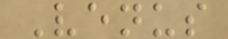Venus
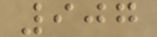907
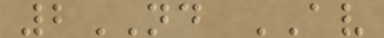2ND AV
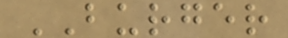BURGER
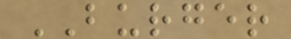BURGER
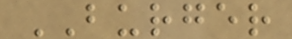BURGER
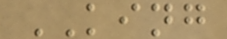KING
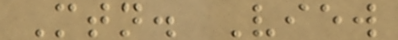Mtn. View
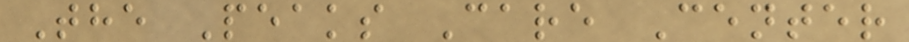The Peaks Care Center
